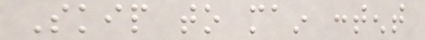Skip to main content
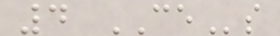4 CEs
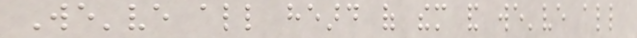We've all heard of them and we've all
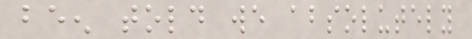been told we absolutely
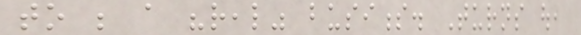to be a "real" business. Turns out,
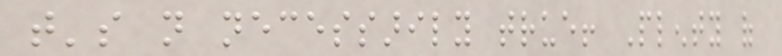that's not necessarily true! Plenty of
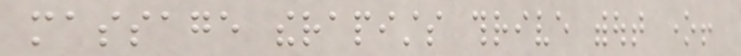massage therapists thrive without one!
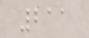211
